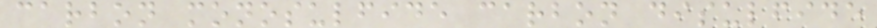carbon monosulfide carbon disulfide
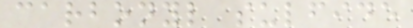carbonyl sulfide
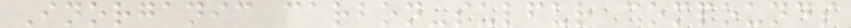Inorganic carbon-sulfur compounds
